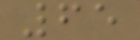65
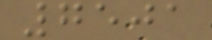7501
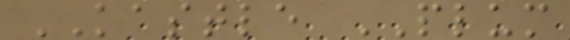KASTLE PLUM
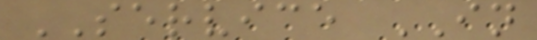SERVICE IN
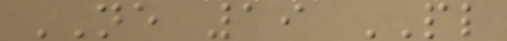NE 19 PL
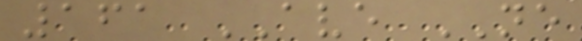161 AVE NE
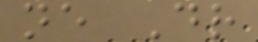ne Dr
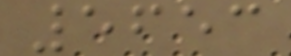5653
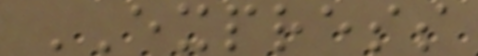EXPRESS
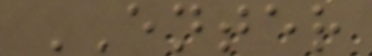ENTER
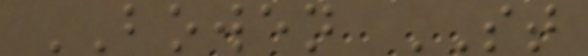BOWEN ST
